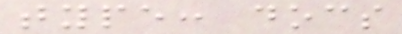type: docs
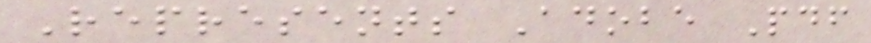Represents Adobe Pdf
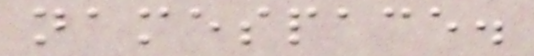namespace.
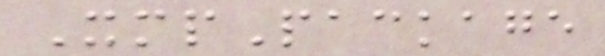XmpPackage
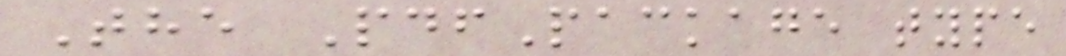The PdfPackage type
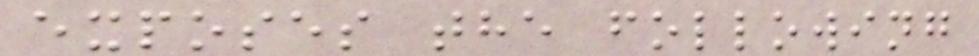exposes the following
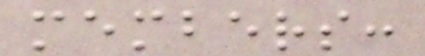members:
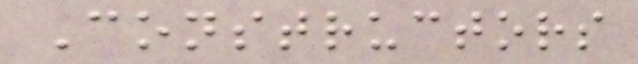Constructors
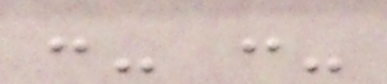:- :-
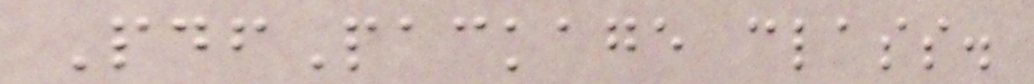PdfPackage class.
